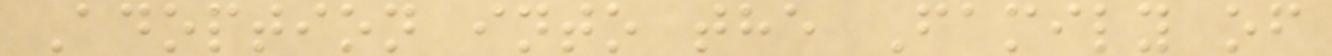Adoption into the Family of
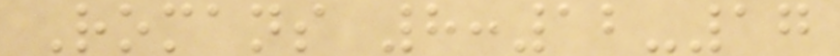Romans 8:12-17
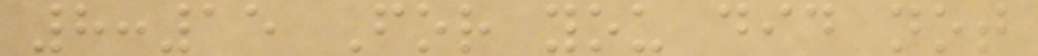8:15 For you did not
